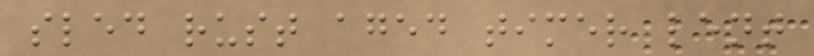sled rust aged timer lent
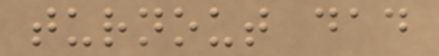turnout dad
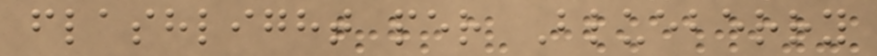flashlight per Blueberry
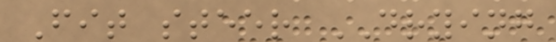Fit steer DRYING
